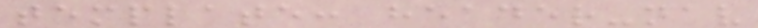template: header-nav
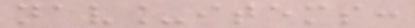nav_items:
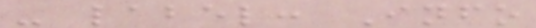- label: Info
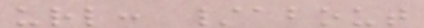url: /about
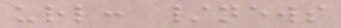url: /news
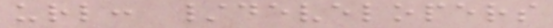url: /developers
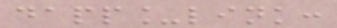dapp_link:
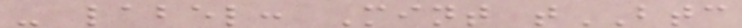- label: Mint tBTC
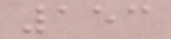153
